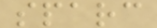sparc
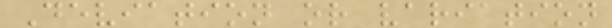Deviation or variation
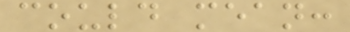could mean:
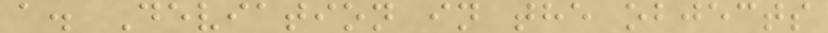a. Deviation in the objects
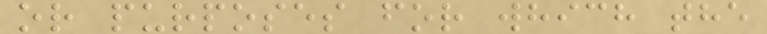or purposes for which the
